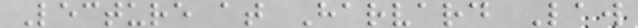Lecture at Harvard Law
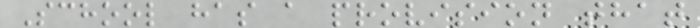School has a provision that
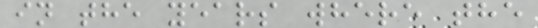in the years where the
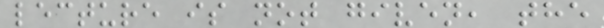lecture is not given, the
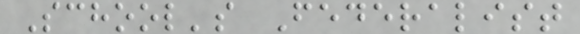School's Federalist
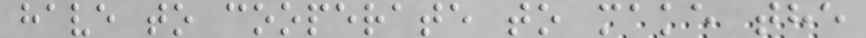have to cooperate to make the
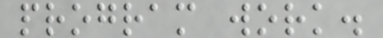program work.
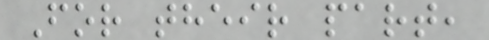For their part,
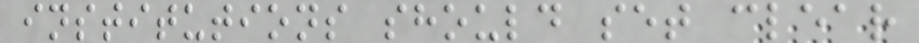institutions should set clear
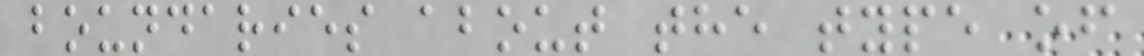boundaries about the type of
